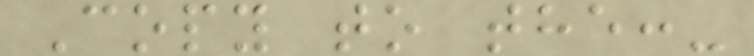Copy to the:-
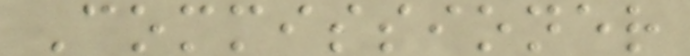Commissioner
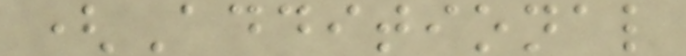(Additional
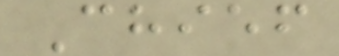Chief
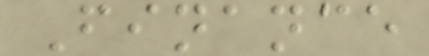Finance
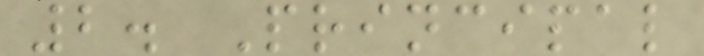2. Principal
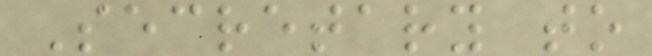Secretary to
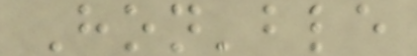Hon'ble
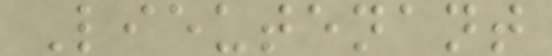Lieutenant
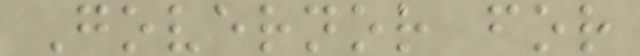Governor for
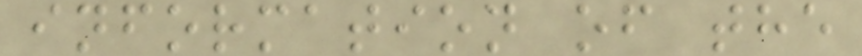information of the
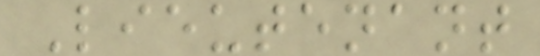Lieutenant
